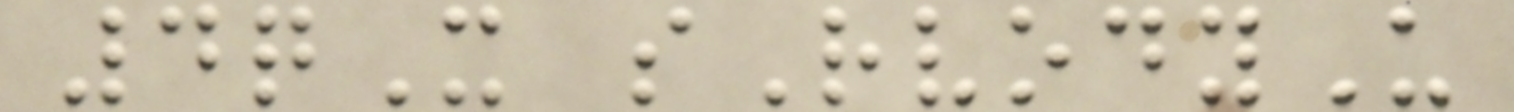4qX sRvodyU
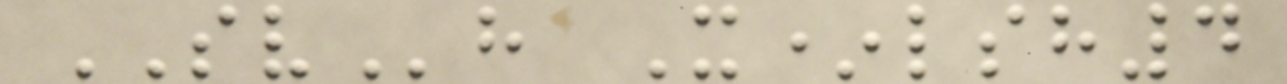SVh X*lsh4
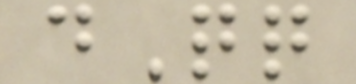dQq
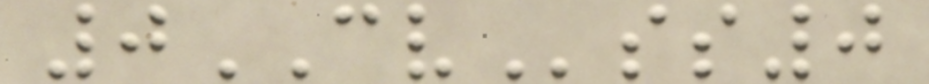0CVss0
